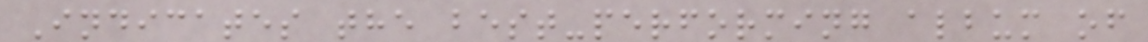Indicates the best-performing album of
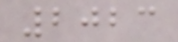2023
